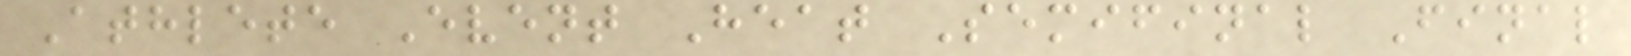Athlete Event Heat Semifinal Final
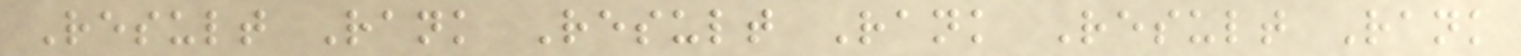Result Rank Result Rank Result Rank
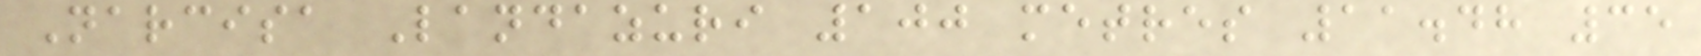Narcisa Landazuri 100 metres 11.48 35
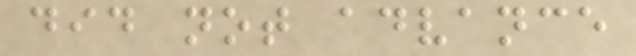did not advance
